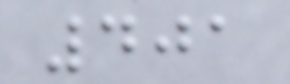401
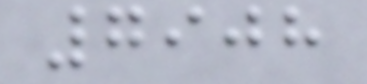7908
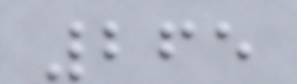265
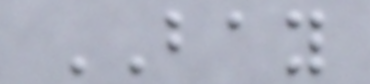BAY
